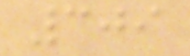309
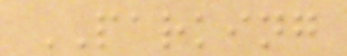PARKING
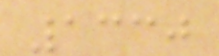1330
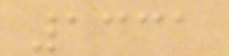1331
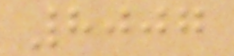8007
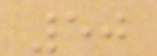50
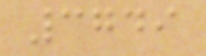3749
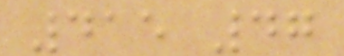415 47
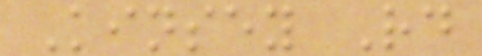Kinsey Rd
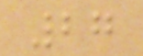27
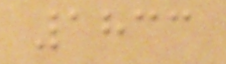1833
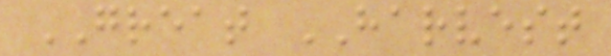GREAT HARVEST
